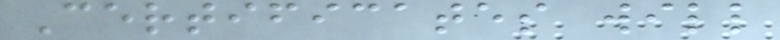Certificates will
